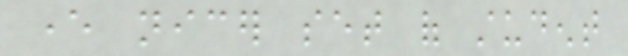ever nicer set of student
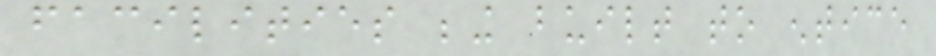facilities being built to entice
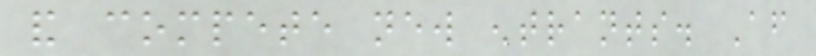and compete new entrants. After
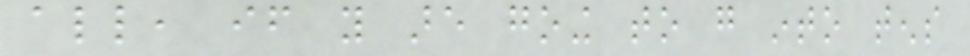all, if you are going to go into tens
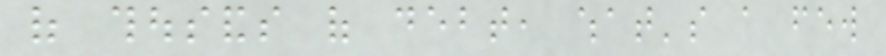of thousands of debt, what's a few
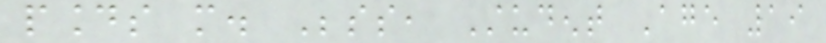pounds more. Besides, Student Age 19
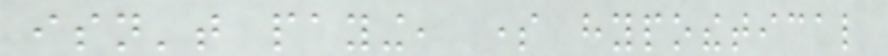isn't paying, some hypothetical
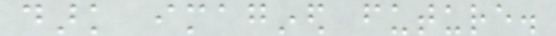dark imagined future.
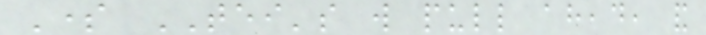Some TEI's will pull ahead, and
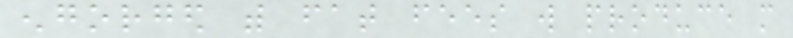engorged with fat fees will produce more
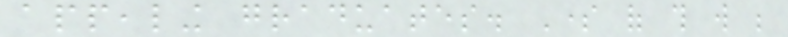appealing graduates. Some of this will be
